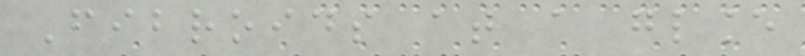Fibroids at a glance
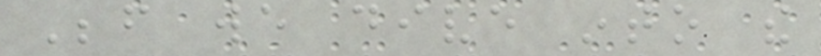Before we dive into the
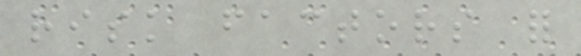risk factors for
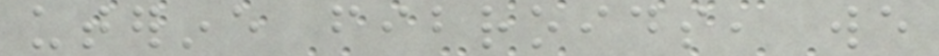uterine fibroids, we
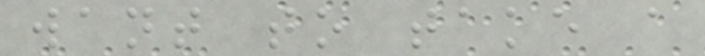want to take a
